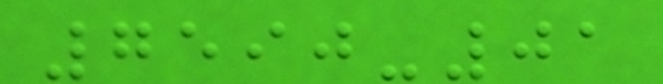7590-01
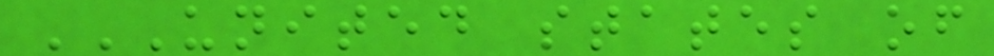UNITED STATES OF
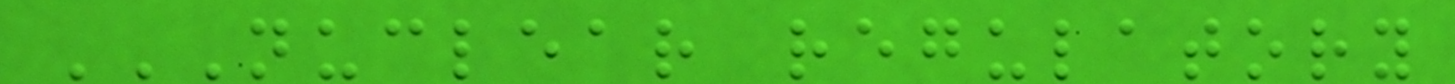NUCLEAR REGULATORY
